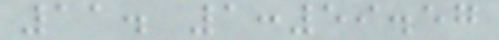11. 1:59.57
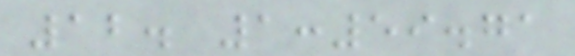12. 1:59.71
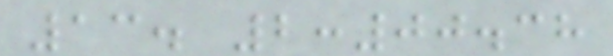13. 2:00.38
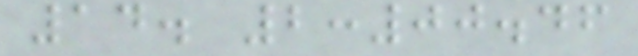14. 2:00.46
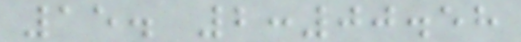15. 2:00.58
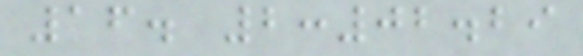16. 2:02.29
